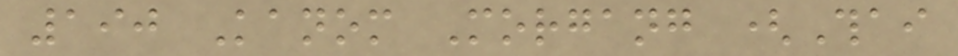190 Kanom Morgang (Thai
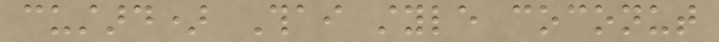custard) Thai style coconut
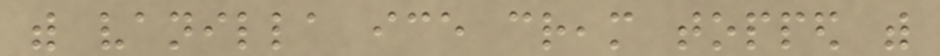with vanilla ice cream topped with
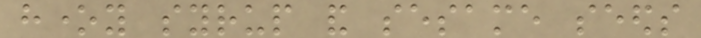honey syrup and sesame seeds
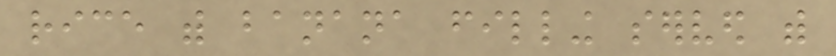rice with banana filling served with
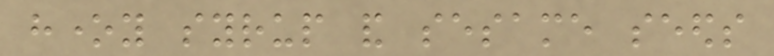honey syrup and sesame seeds
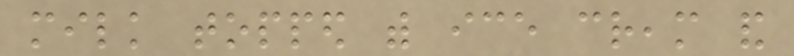milk topped with ice cream and
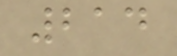214
